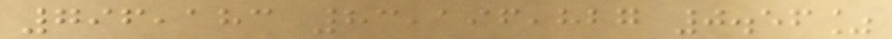796,183 83,196,827 0.56%
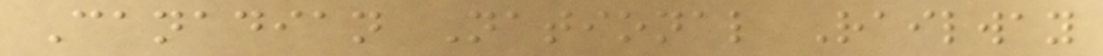Canadian National Railway
